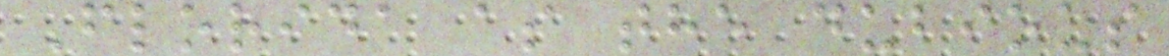Florida as the dubious
